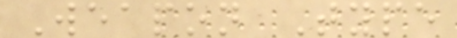Weapon Type
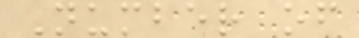Number of
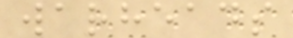warheads
